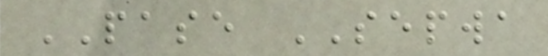PASE SEPWA
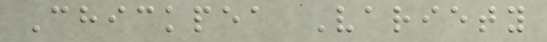Chickpea Variety
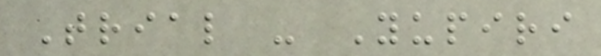Trial - Yupiri
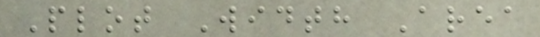Plot Width Area
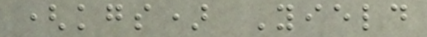(kgs) Yield
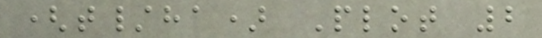(t/ha) Plot 2
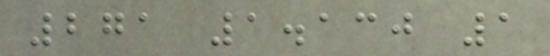271 1.130 1
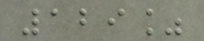129%
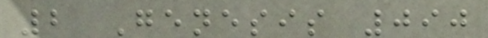2 Genesis 090
